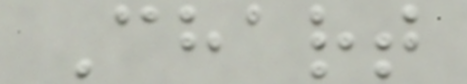Chart
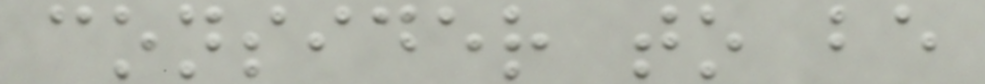consider to be
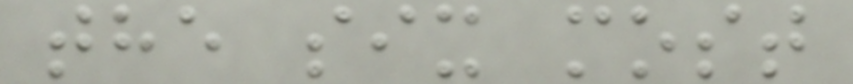the six most
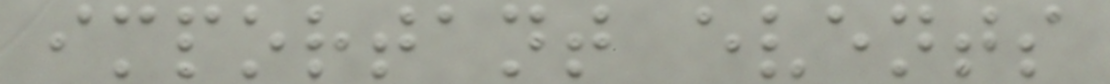important events
